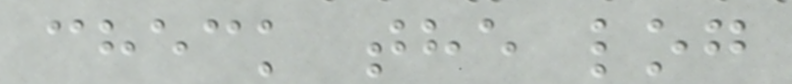check the log
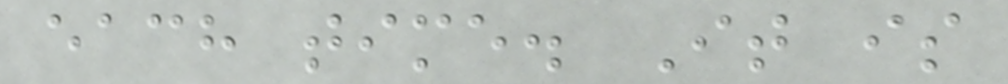each time. It is
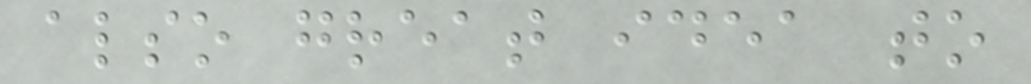also great idea to
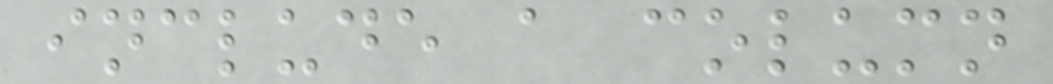include a column
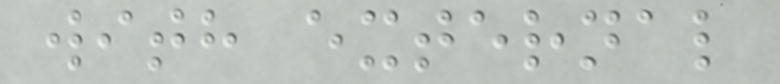with external
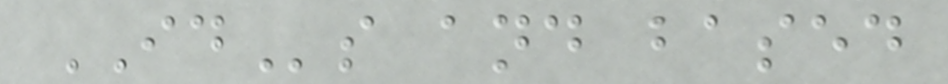IDs and based
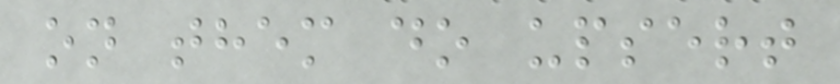on them do upsert
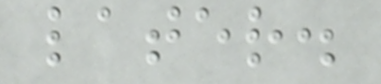later.
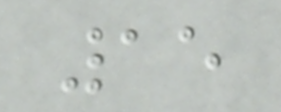15
